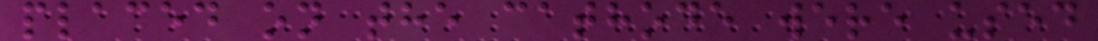placed on the cathode were used
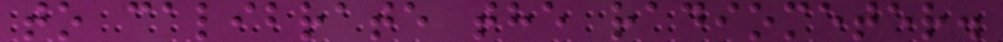to calibrate the radiometer.
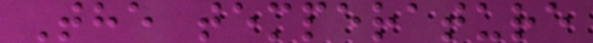The temperature
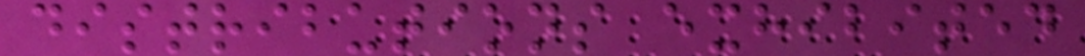distributions exhibited
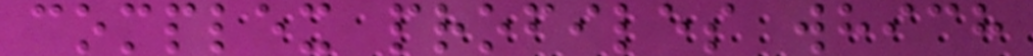complex profiles which
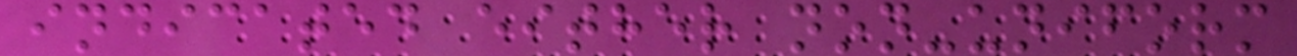indicated either non-uniform
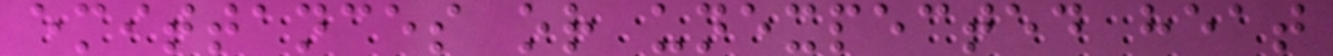emittances or unexpected heat
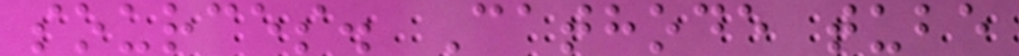sources. Cathode tube
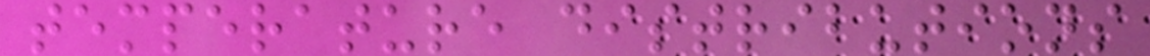temperature distributions
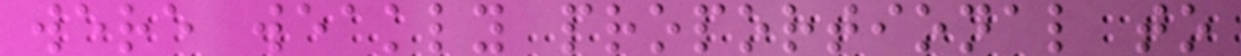were weakly proportional to
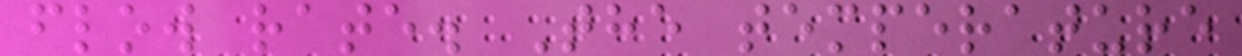flow rate. The temperature
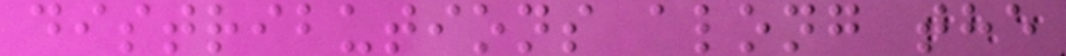distributions along the
